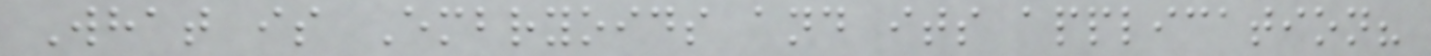What is Embryoids and its application?
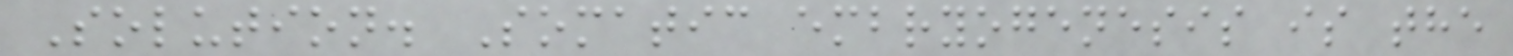Solution. Somatic embryogenesis is the
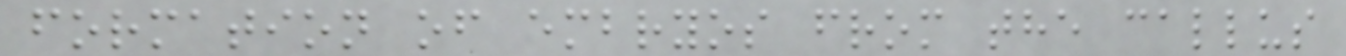formation of embryos from the callus
